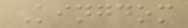Kingdom
